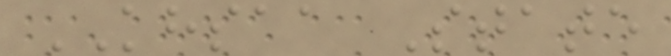KHSAA State
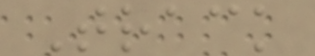Track
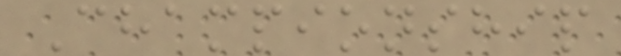Championship
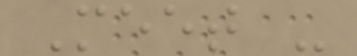Meet -
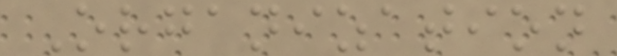Organization
